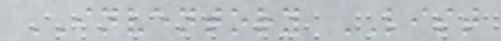INVENTORY LIST
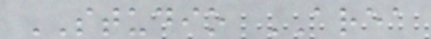STUDIO AREA
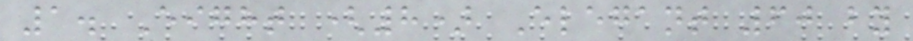1. Eight (8) Elegant 60 by
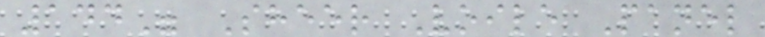144" Sheer Voile Panel
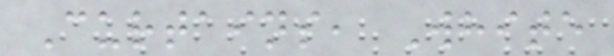Curtains, White
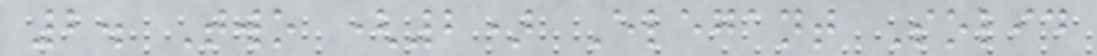2. Two (2) Elegant Solid
